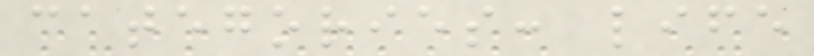categories: life
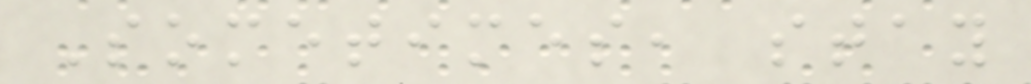Sometimes, stay
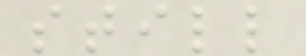still
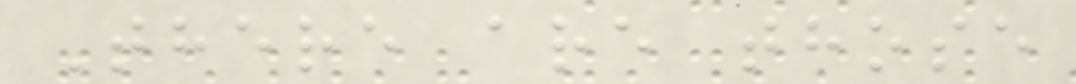There are those
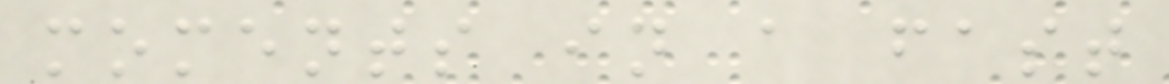moments in a fast
